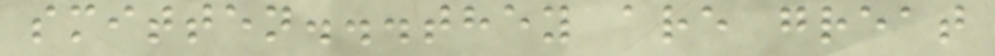smitten...they are great
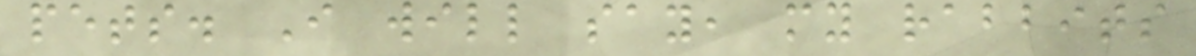pets. I will say, my rabbits
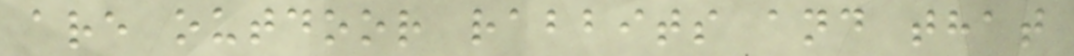are outdoor rabbits and that
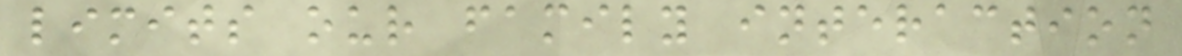limits our family interaction
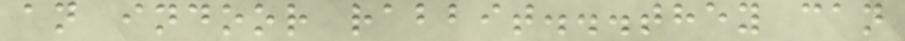an indoor rabbit...they can
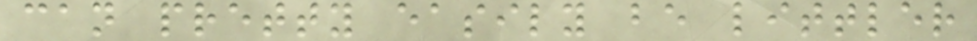can pretty easily be littler
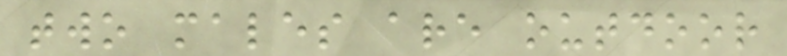two males are outdoor
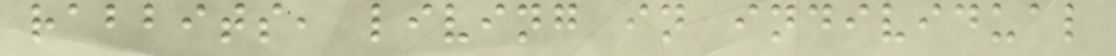rabbits, living in individual
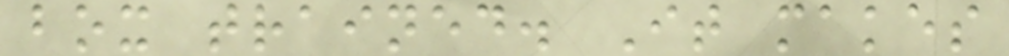box trained. It makes
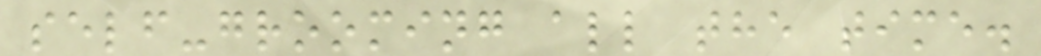self-grooming all the time.
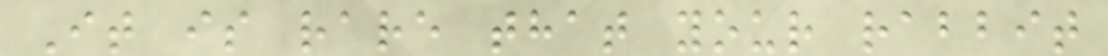It is rare that your rabbit
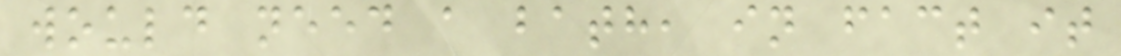would need a bath, in fact it
